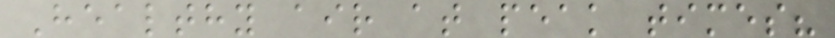Healthy air at peak times?
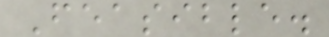Feasible.
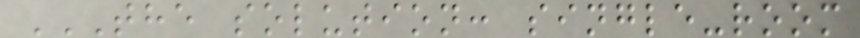THE SOLUTION: SINGLE-ROOM
